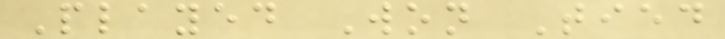Played Won Tied
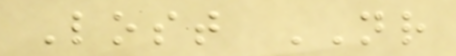Lost NR
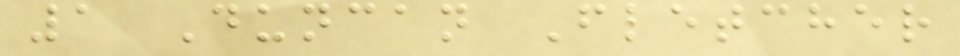1 Duncan Fletcher
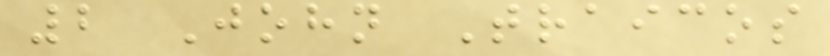2 John Traicos
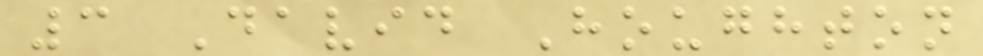3 David Houghton
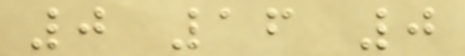0 16 0
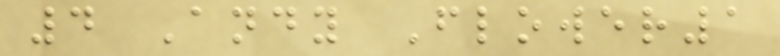4 Andy Flower1
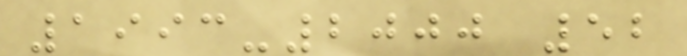1993-2000 52
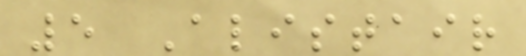5 Alistair
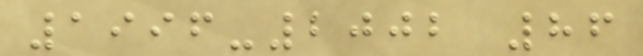1996-2002 86
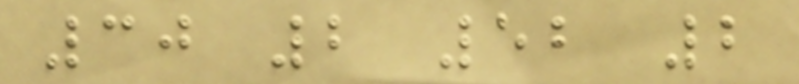30 2 52 2
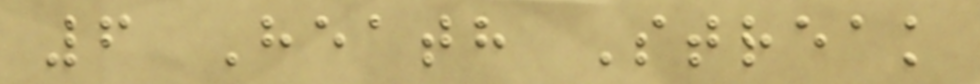6 Heath Streak
